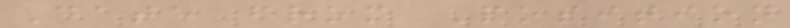Date from Position
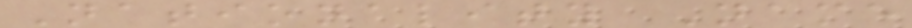Nationality Name
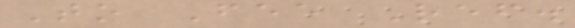To Fee Ref.
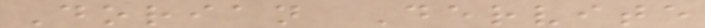Dorian Dervite
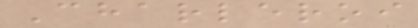Charleroi
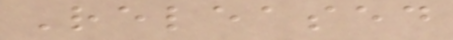Released
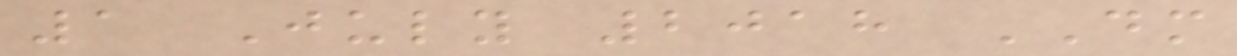1 July 2018 DM
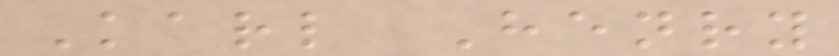Karl Henry
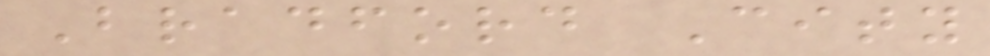Bradford City
